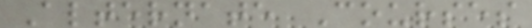Alternate Courses
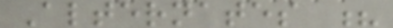Alternates ?
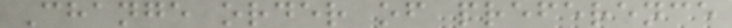Change order of preference
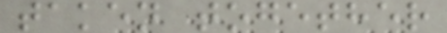taken together
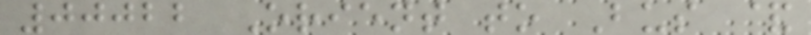00022 Orient to Bus &
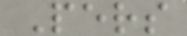Pers
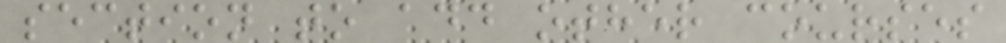section to add other courses
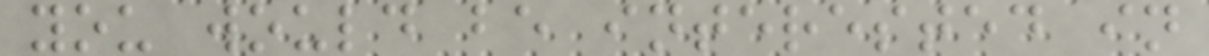you would be interested in
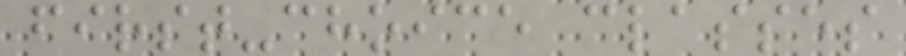first-choice classes
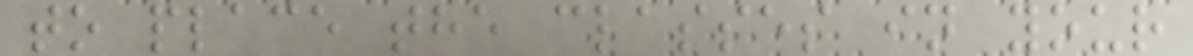to place the classes in your
